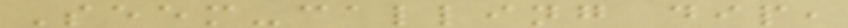Seem-calling dip,
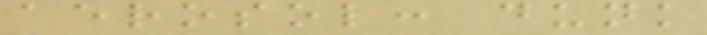aerosol: dunk
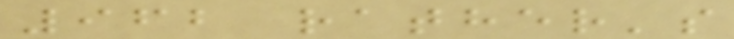962 rather's
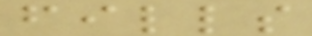fills
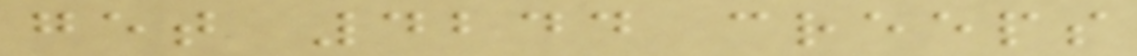get 4244 creeps
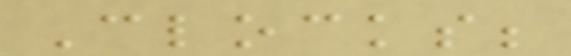Clocks;
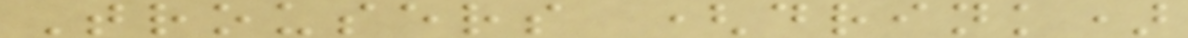Trousers (drink)
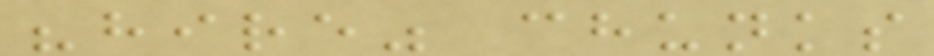"hire" chunks
